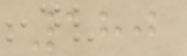180
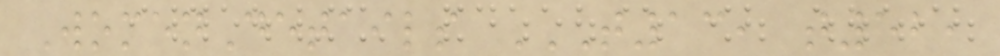WomenDetails T13, T52,
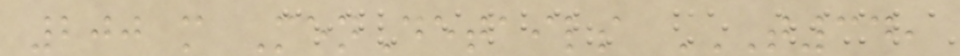200 m MenDetails T34,
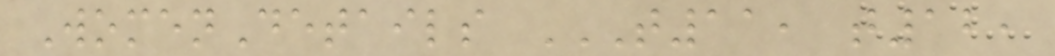WomenDetails T11, T12,
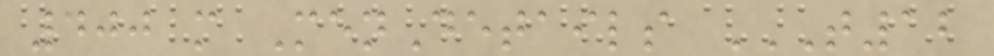400 m MenDetails T12
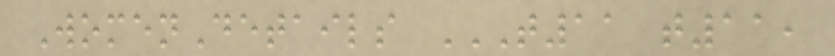WomenDetails T11 T11,
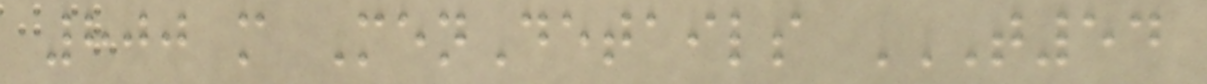800 m MenDetails T54
